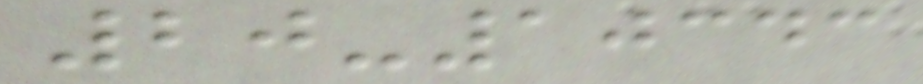20-10343
